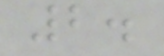2.
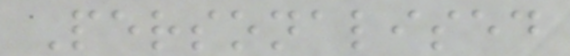Personalised
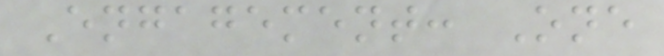Engagement: One
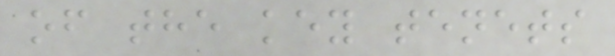of the key tenets
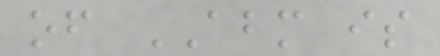of ABM is
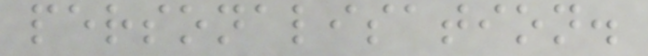personalisation.
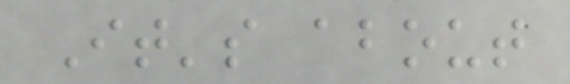It's about
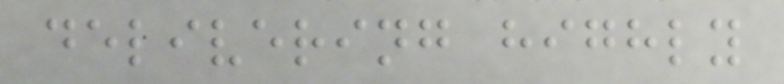delivering highly
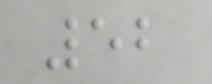52
